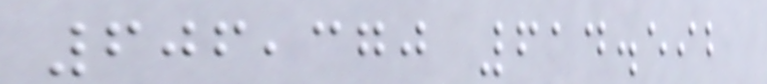606,370 614.592
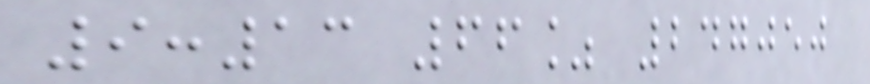9:13 66% 247050
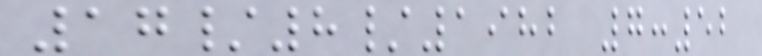17/8/1982 7:52
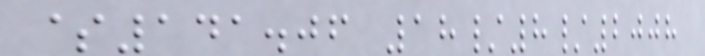$141.06 18/8/2008
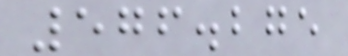576.275
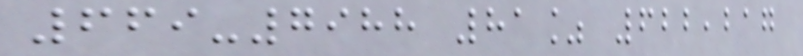669-7988 81% 622,217
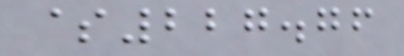$227.76
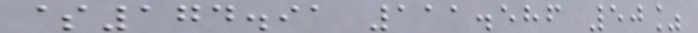$174.91 111.586 50%
